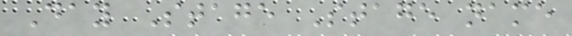Day Stage Stage name
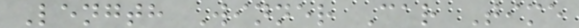Length Winner Car Time
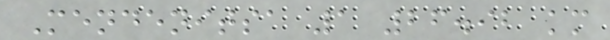Mendenitsa 1 26.92 km
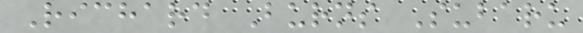Richard Burns Subaru
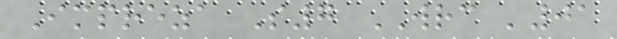Impreza S7 WRC '01
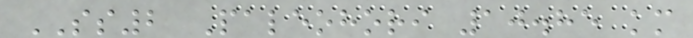SS2 Paleohori 10.85 km
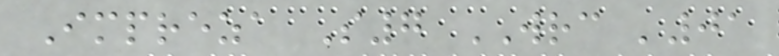Impreza S7 WRC '01
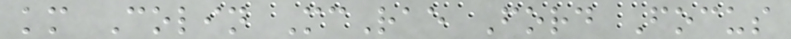km Colin McRae Ford Focus
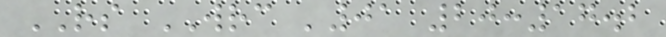RS WRC '01 20:17.2
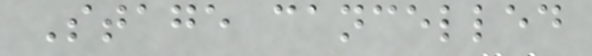Stage cancelled
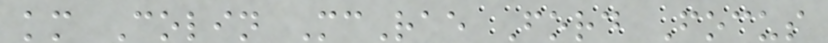km Colin McRae Ford Focus
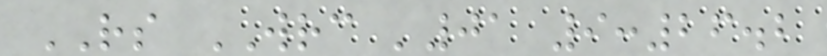RS WRC '01 9:26.2
